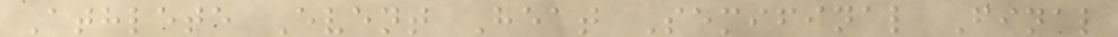Athlete Event Heat Semifinal Final
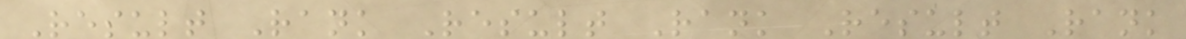Result Rank Result Rank Result Rank
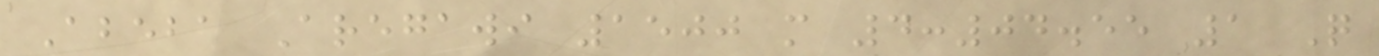Abeba Aregawi 1500 m 4:04.55 1 Q
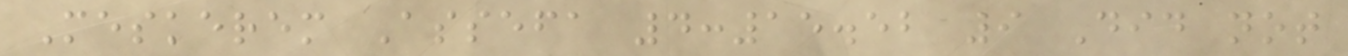Meskerem Assefa 4:15.52 9 Did not
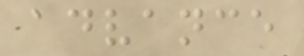advance
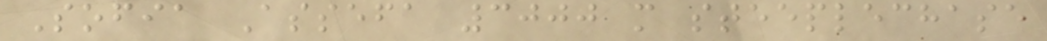Sofia Assefa 3000 m steeplechase
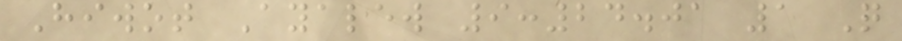Hiwot Ayalew 9:24.01 1 Q
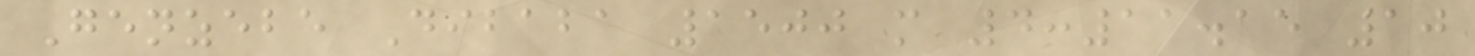Genzebe Dibaba 1500 m 4:11.15 10
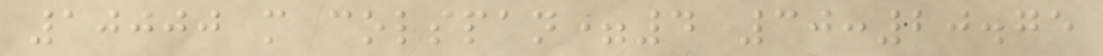10000 m colspan=4 30:20.75
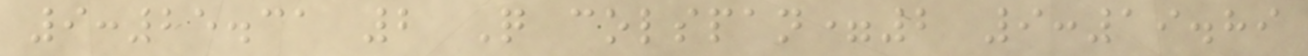9:25.31 2 Q colspan=2 9:19.89
